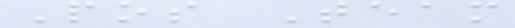Pos Team
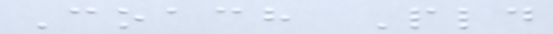Coach Pld
